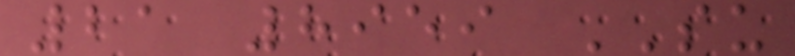21 8959 SU
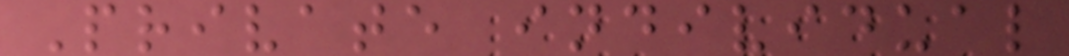Private individual
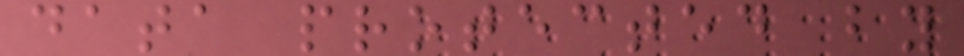data protected by
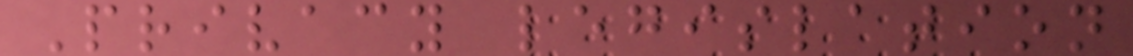Privacy legislation
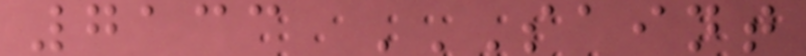7133 SAINT
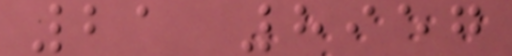21 8957
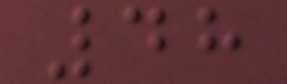48
